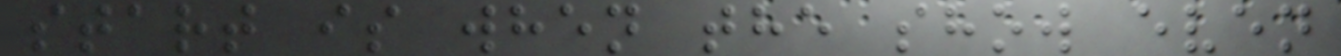start is when the show even
